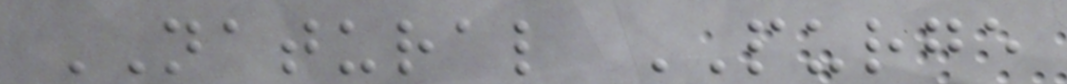NATURAL PURGE
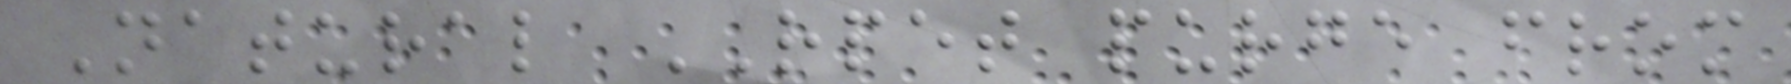Natural RPET purge from
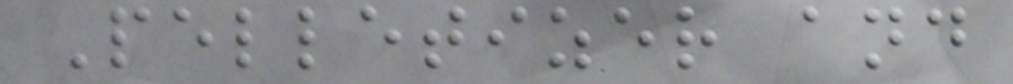Pelletizer and
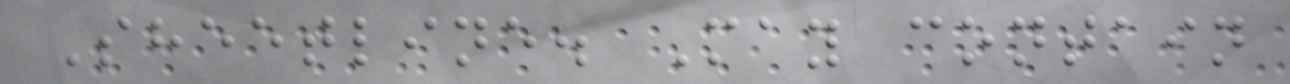Sheetline. May contain
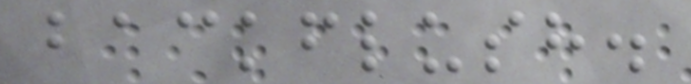backflush.
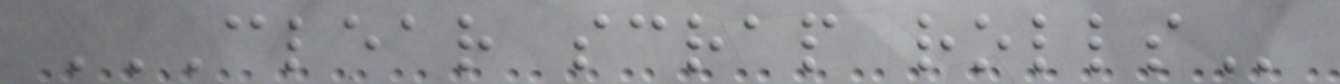CLEAR SCRAP ROLLS
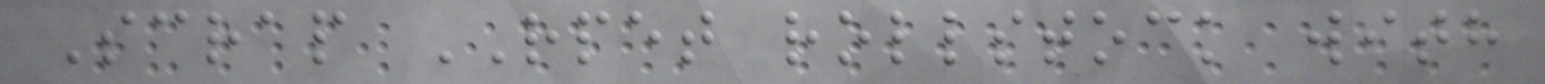Scrap RPET rollstock with
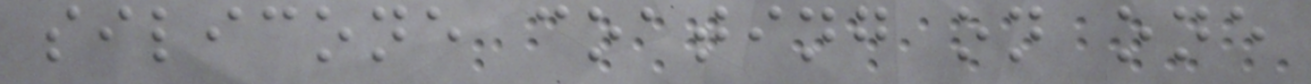silicone coating on one
